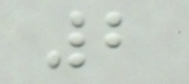2
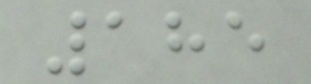185
